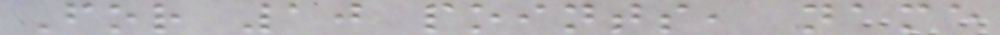For 10 points, name
